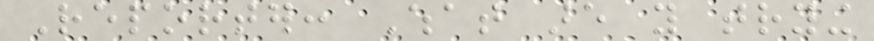Reporter: What are you trying
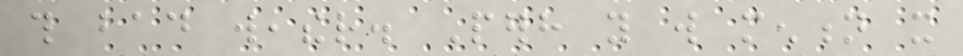this bad weather. Perhaps you will mention it
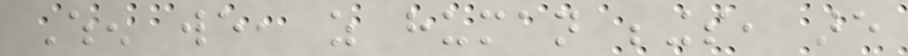When we, as human beings, are
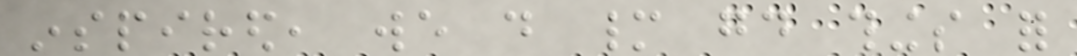inspired, we do many good things for
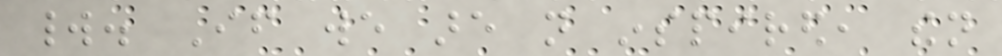world. If we are not inspired, then
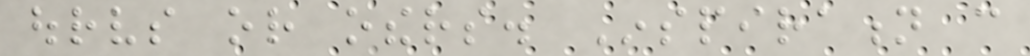ourselves or others. Inspiration can
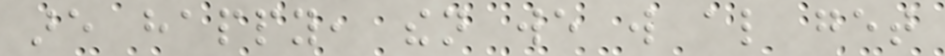are happy, then we will also get
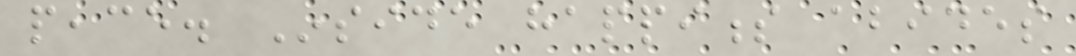peace. Inside happiness abides
